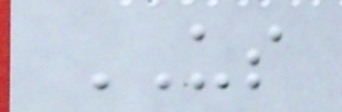US
